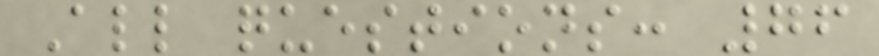All questions: 76
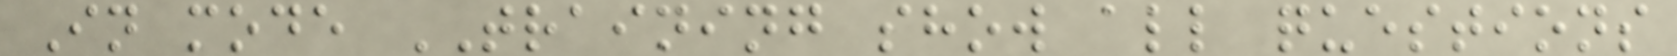In mode TRAINING show all questions
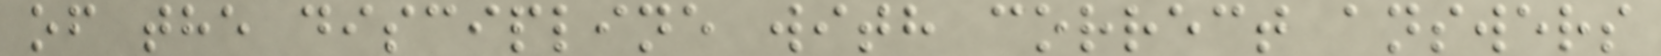of the discipline with correct answers
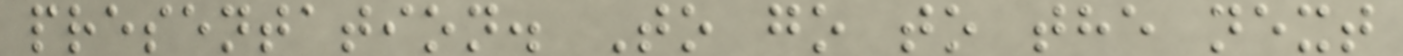presentation. To go to the next
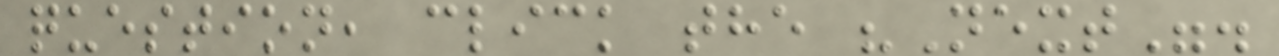question, click the "Next".
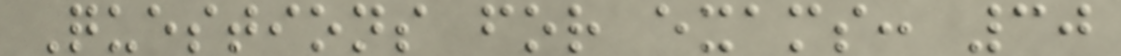Questions for exams: 30
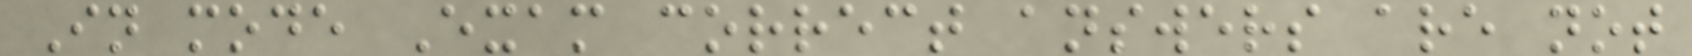In mode Exam correct answers are not
